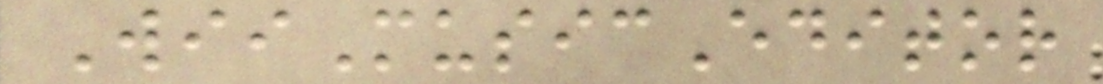WiiMusicEditor
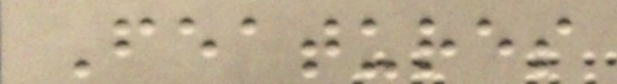Features
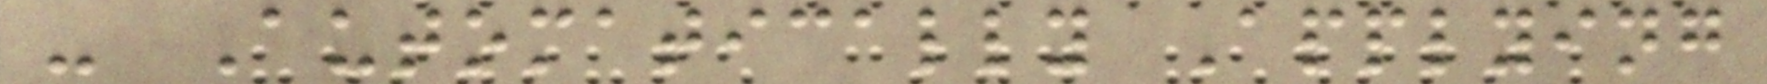- Automatically Applying
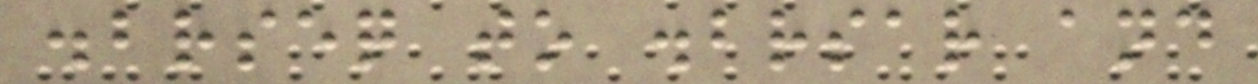.brseq to .brsar and
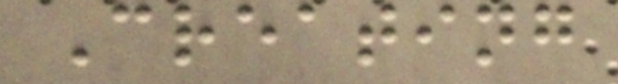Creating
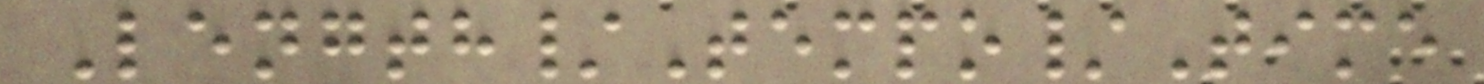Length/Tempo/Time
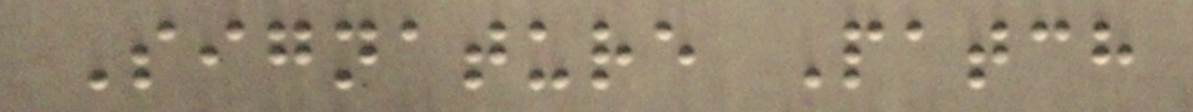Signature Patch
